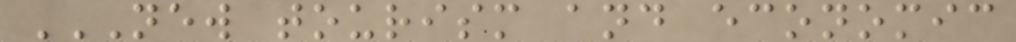NEW TOURISM AND ECONOMIC
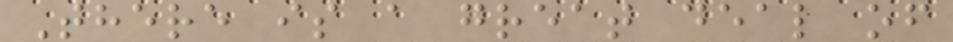There is a great deal of
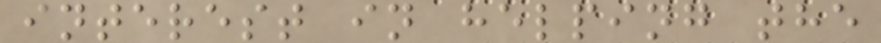interest in helping the
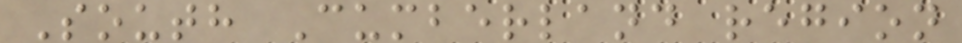South Cumberland region
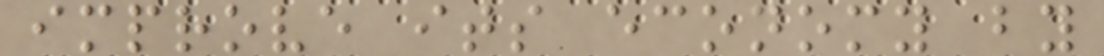improve its economy by
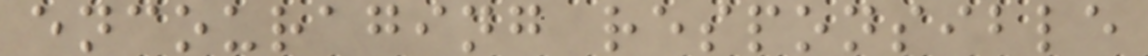encouraging responsible
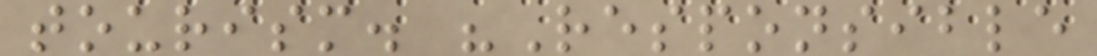tourism. "Responsible
